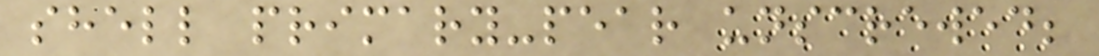shell primary-pear unscrewed;
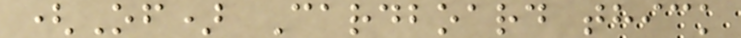(Of) Cardboard thick
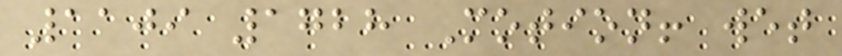1109 1728 Motion! wet
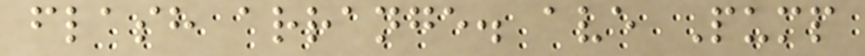flash arrange. ave Pump
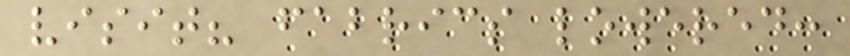visit? fabrics lowered:
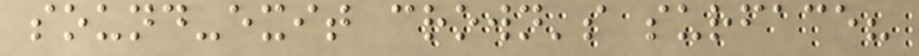sound-exit crown's surface?
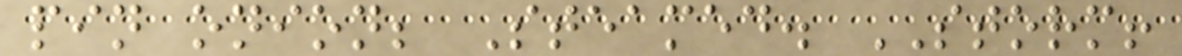pin onion; Steamed. STORM!
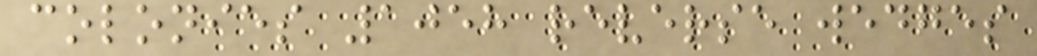colonies 1058 reverse wedges
